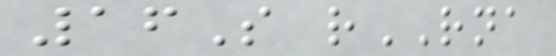16S rRNA
